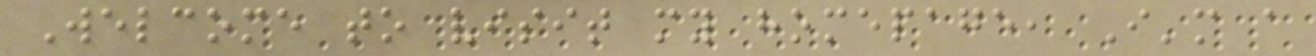Welcome to visit my homepage, I'm a
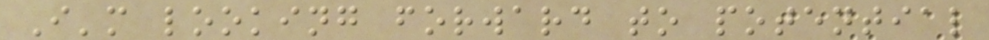I'm looking forward to potential
